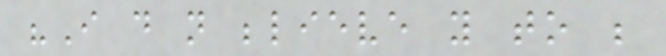"I do not believe you to be
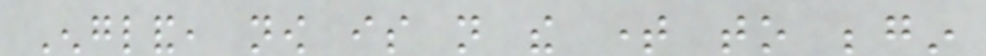England, now is not the time to begin
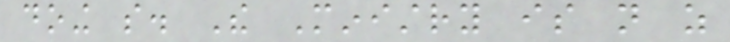doing so. The Ministry is not as
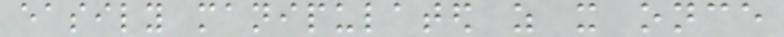easily manipulated as it once
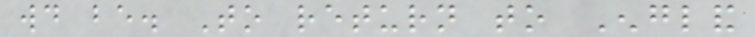would be. To return to England
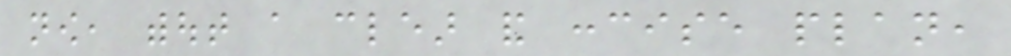now, without a clear and concise plan,
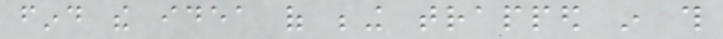find the idea of being trapped in this
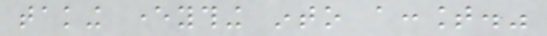taking everything into account."
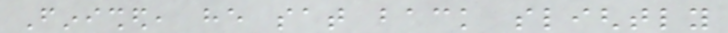Finished, he sat back slightly
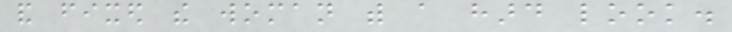and fixed the woman with a hard look.
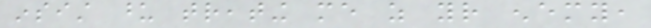insist upon treating me as your enemy,
